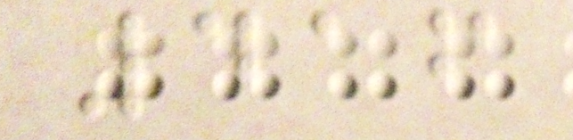416
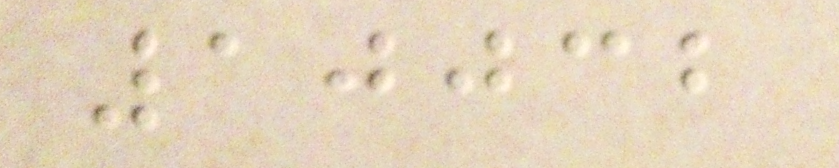10032
